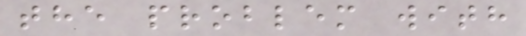the problem with
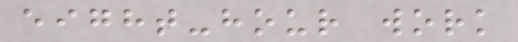eight-hour work
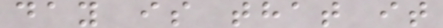day is that it
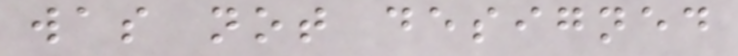was not designed
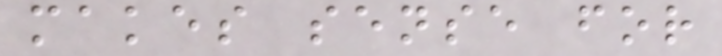makes sense for
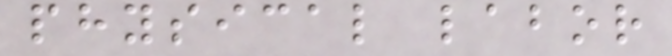physical labor
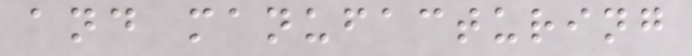and manufacturing
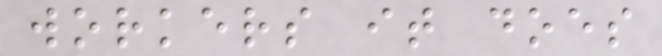workers it does
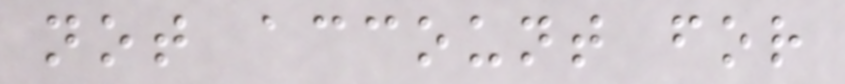not account for
